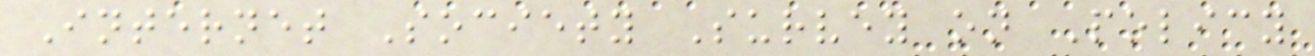Internet Society Survey on Policy
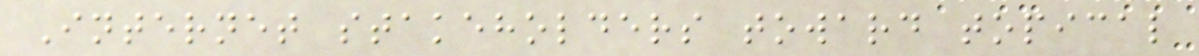Internet stakeholders toward topical
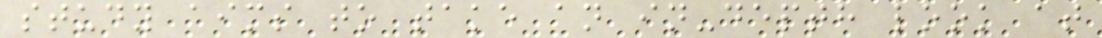study aims to take an in-depth look at
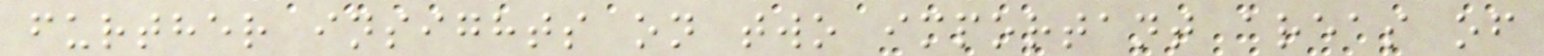further insights on two important areas of
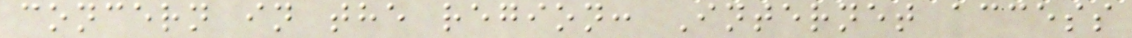concern in the region: Internet access
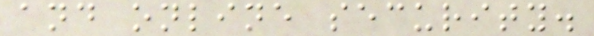and online security.
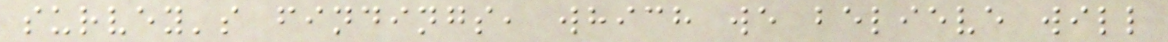survey's findings, which we believe will
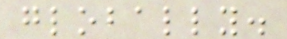globally.
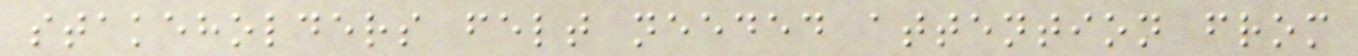stakeholders felt needed attention from
